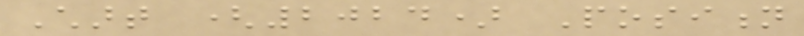Chart (2024) Position
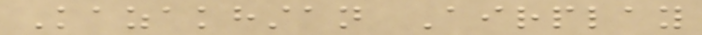Kazakhstan Airplay
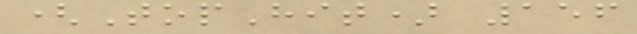(TopHit) 156
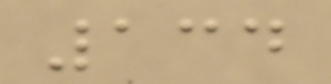134
